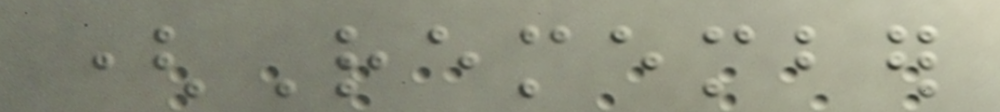(Remember
